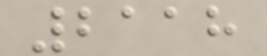2118
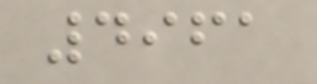4961
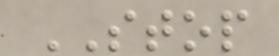STOP
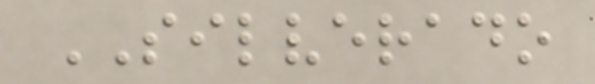SILVERADO
